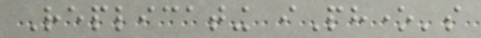Replicating iPhone's
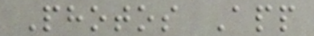Photos App
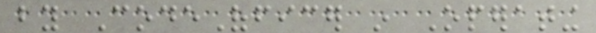by CodeOfficer in Operating
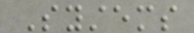Systems
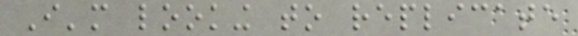I'm looking to replicate
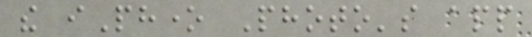the iPhone Photo's app
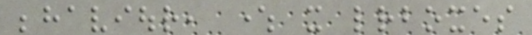behaviour, where it letterboxes
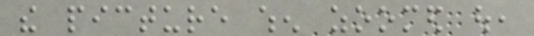the picture when zoomed out,
